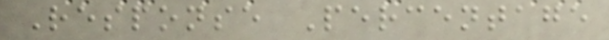Response Percentage
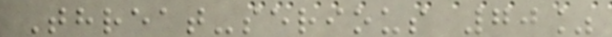Threat-serious 70%
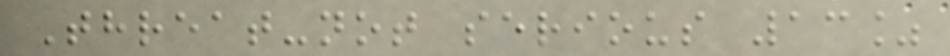Threat-not serious 13%
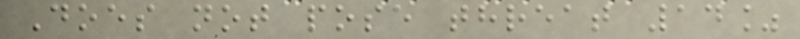Does not pose threat 14%
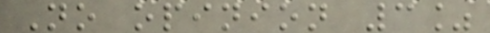No opinion 3%
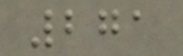271
